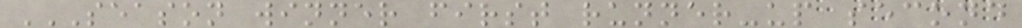SEASON WINNER FIRST RUNNER-UP SECOND
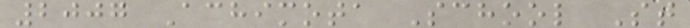2007 Achimota School St
